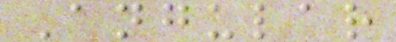Angular
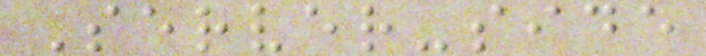Server-side
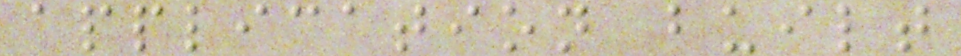application built
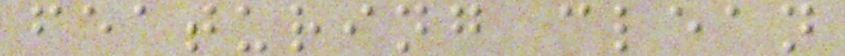featuring clean
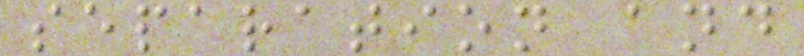separation and
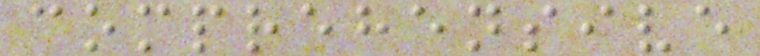comprehensive
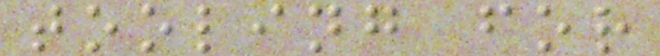tooling for
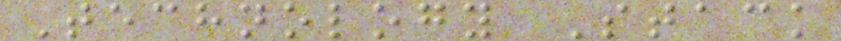Technology Stack
